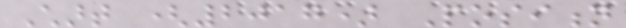Chart (2017) Position
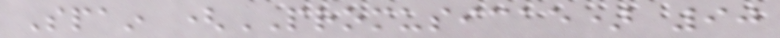Spain (PROMUSICAE) 90
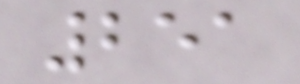251
